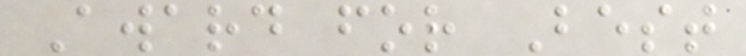Award for Best
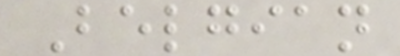Belgian
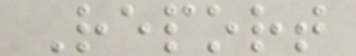Report
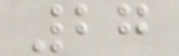27
